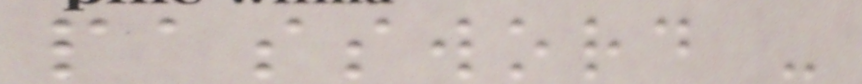password -
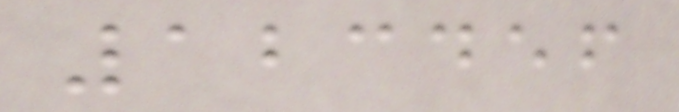123456
